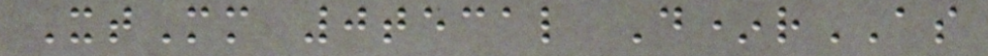XtMm 0tecal D*rAS
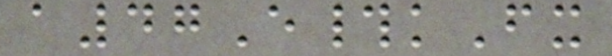a47E#kFx
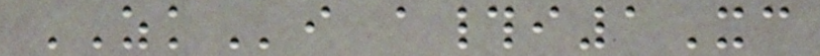ZKi a#i1Xc
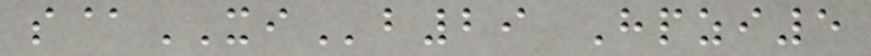s@XIb29 Hpzi5
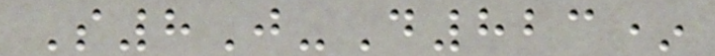S8J-D823*
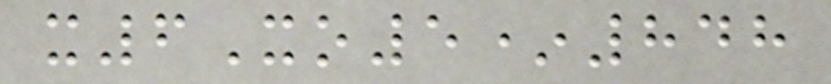x6Xo5*848
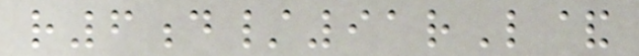r6d/91rL&
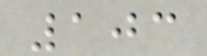103
